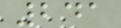241
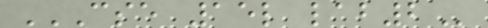CSE 15L LAB2
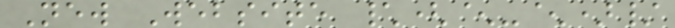New Website \(^-^)/
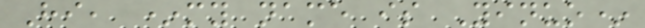Hi, *my name is Yinuo*
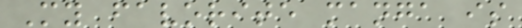My favorite manga is
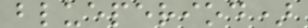blueperiod)
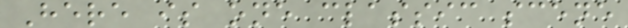Here is one classic scene
